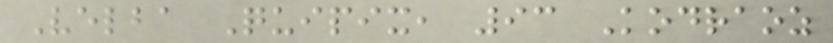Velba Quipix, 93 Kodraoz
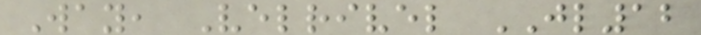Way, Velrivel JL12
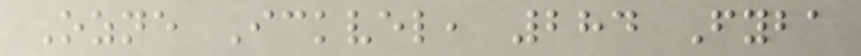Ozne Ickvel, 284 Fyba
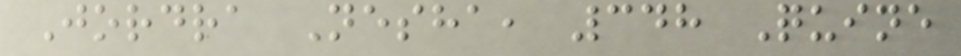Jordra Nesha, 348 Quine
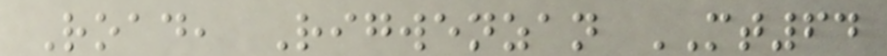Road, Rigwenzan MT64
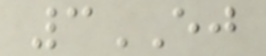3EJ
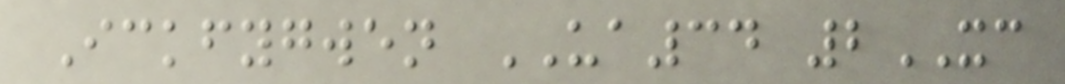Ickfygwen UA34 2XC
